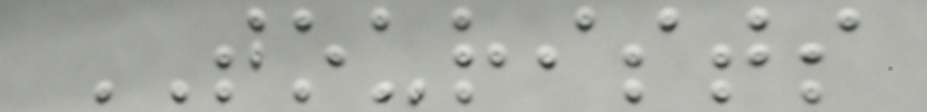TOURISTS
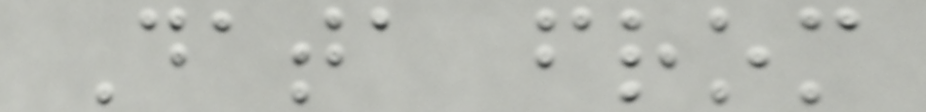Data from
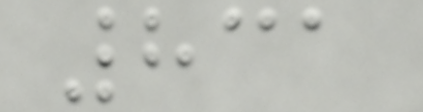831
